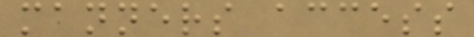manners access
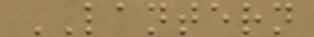LANTERN
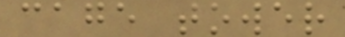cage tower
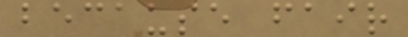because fair
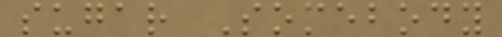sugar Somebody
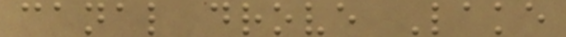canal drove Lake
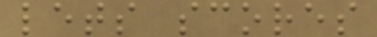lets scores
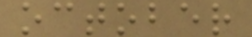october
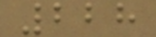228
